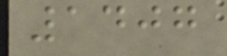1407
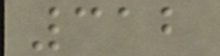312
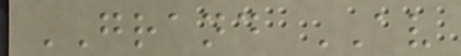GRAND AV
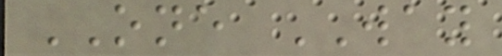ONE WAY
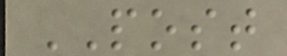POST
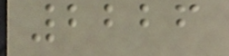2226
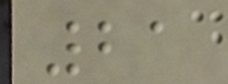21
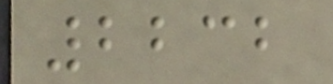2232
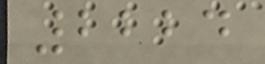2224
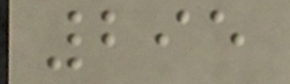295
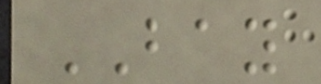BAY
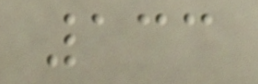133
